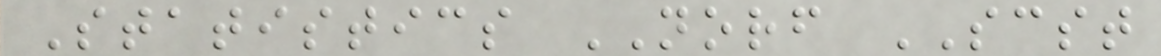Statistics NORF SCST
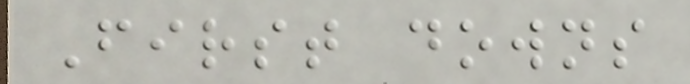First downs
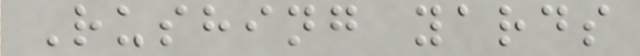Rushing yards
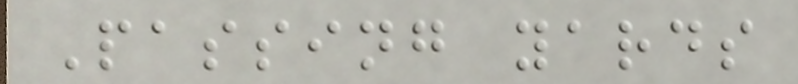Passing yards
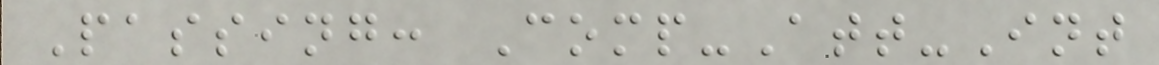Passing: Comp-Att-Int
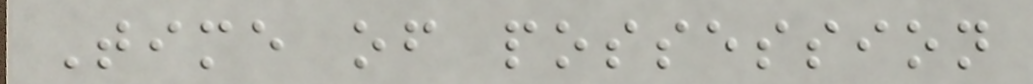Time of possession
